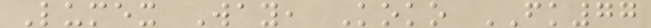Lumex Way, Koko FK77
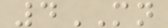4MN
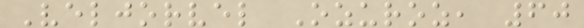Veljorvel Ozuroz, 60
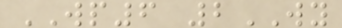WP6 2WY
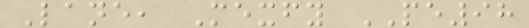Lane, Mexfy PE98
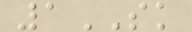1SK
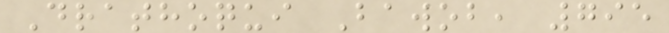Drathoqui Bawob, 795
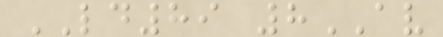LD89 8AV
